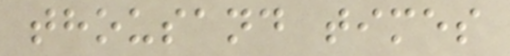thousand times
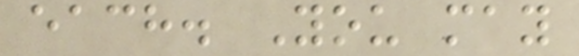each. You may
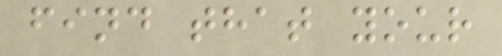find that your
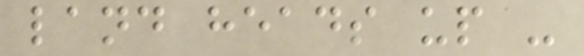land heads up -
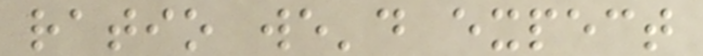ratio we'd expect
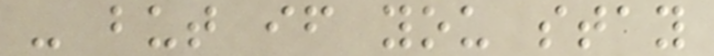- but if you stay
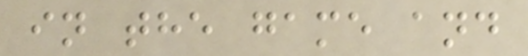in the game and
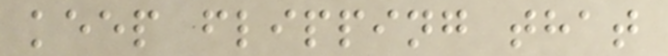keep flipping that
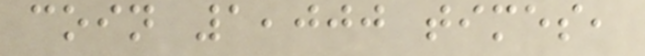coin 1,000 times,
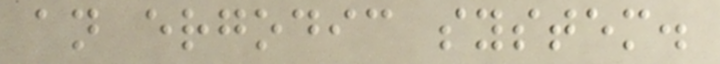an ergodic system.
